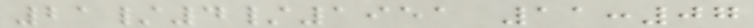21/4/1951 11:07
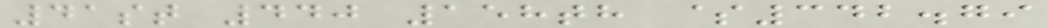41st 440 158th $342.79
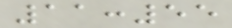11:55
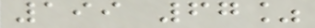199 67%
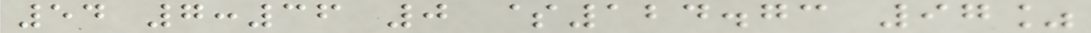54 7:36 0 $124.73 97%
